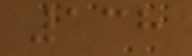138
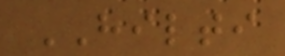HILTI
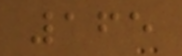165
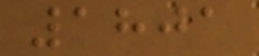1801
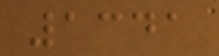1341
